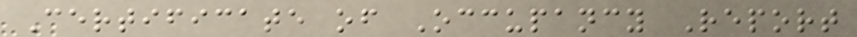Certificate of Occupancy Report
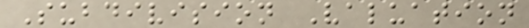Subdivision Valuation
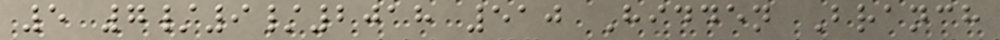5 7/9/2018 510 Hidden Branch
